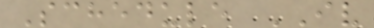Schedule IV
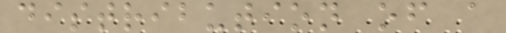distribution of a
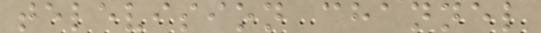television channel
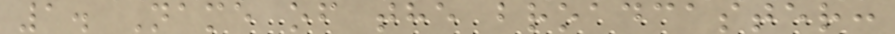1. Name of the broadcaster:
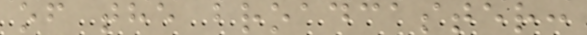of the broadcaster:
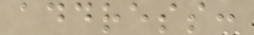address:
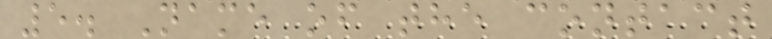5. Name of the contact
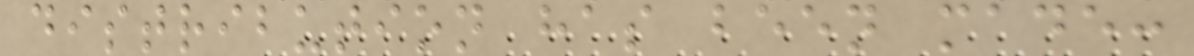distribution has been made:
